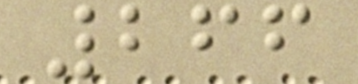266
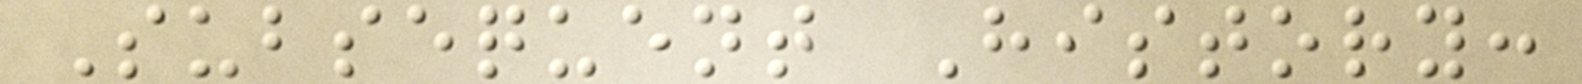Subsequent History:
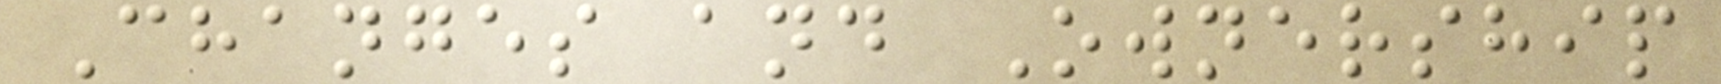Changes and Ownership
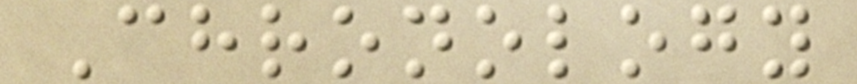Chronology
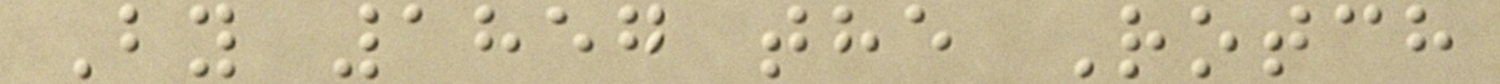By 1857 the Rotch
